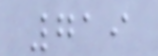719
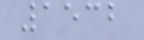1532
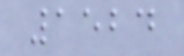1524
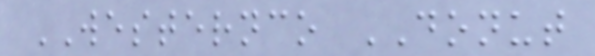WESTERNCO DONUT
